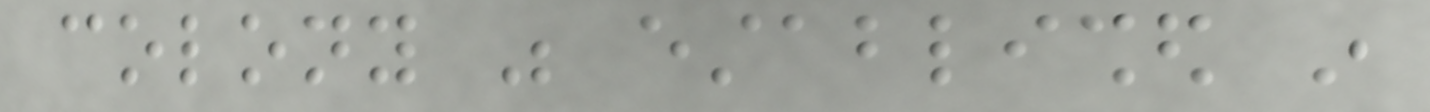colony was established in
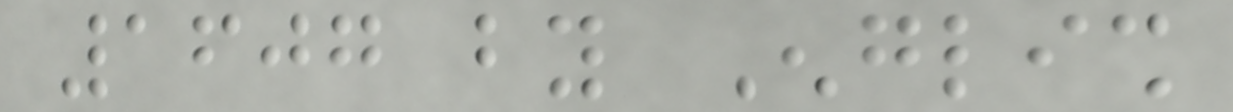1607 by English
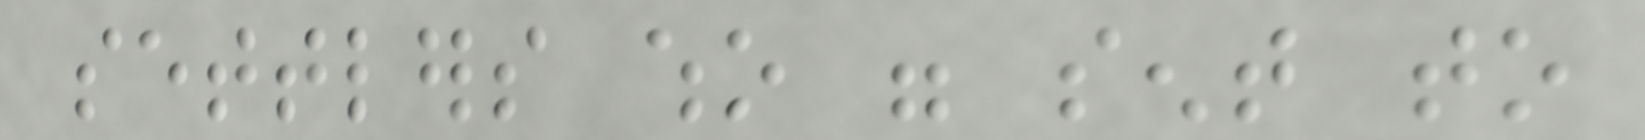settlers who were sent to
